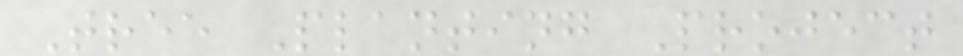Tree Planting Project
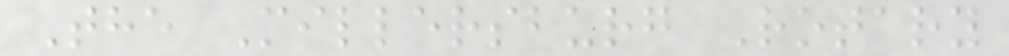The Millersburg Rotary
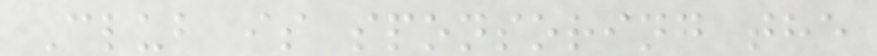Club is sponsoring the
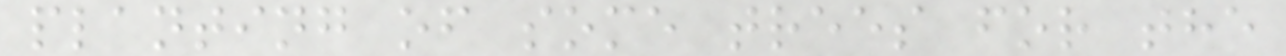planting of some trees for the
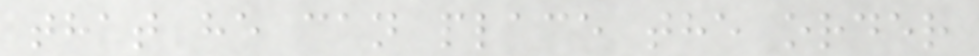that he can place the order
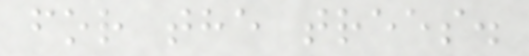for the trees.
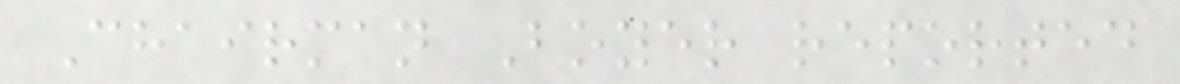Chairman Boyer reported
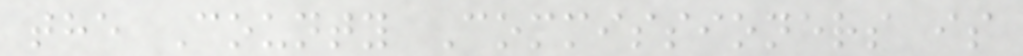the County Commissioners is
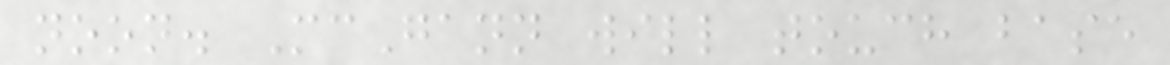noon. McGann will touch base
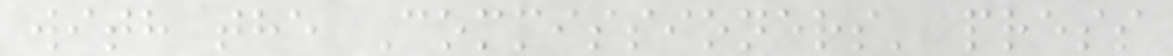with the Commissioners' press
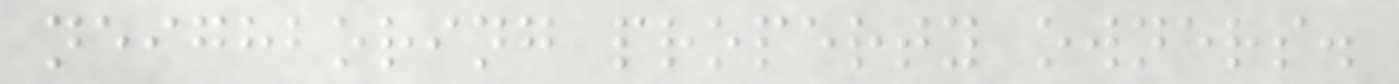neighboring property owners.
